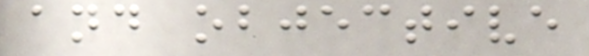and objective
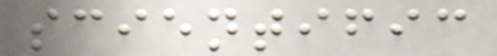scientific
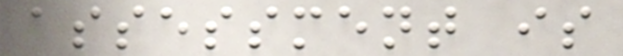assessment is
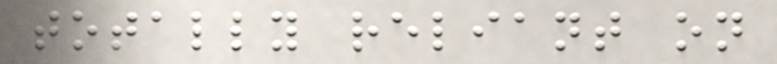totally reliant on
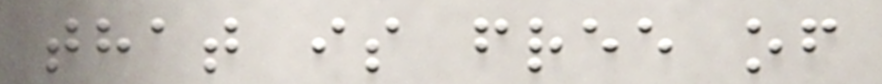that is free of
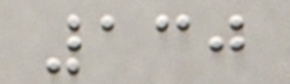130
